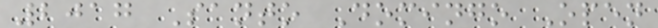2017 Santo Domingo Open
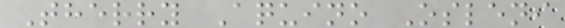Therry Aquino Osleni
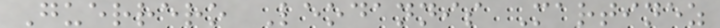Guerrero Leodannis Martinez
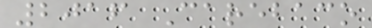2016 Carebaco
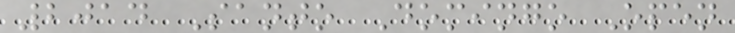2014 Santo Domingo Open
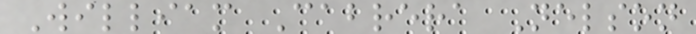William Cabrera Nelson
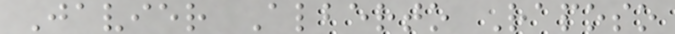Javier Alberto Raposo
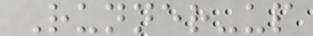Runner-up
